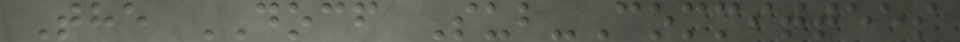The DOCF Sub-Committees
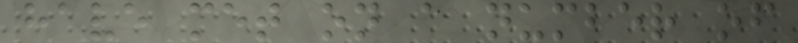have met on a number of
